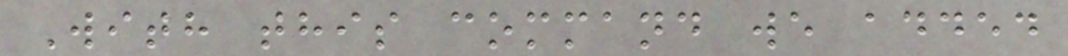With this command we added
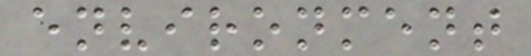environment
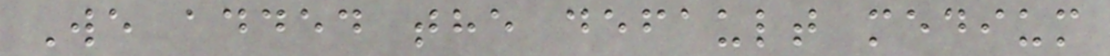We added the default medium
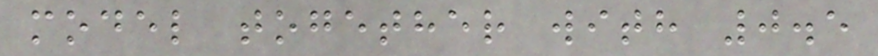model together with 0.5
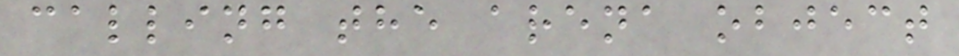calling the arena object
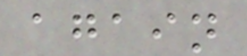again
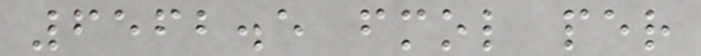6562.5 fmol per
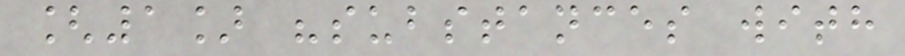[1] "substances with
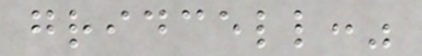gridcell:"
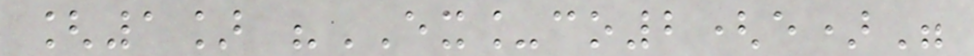[1] "EX_co2(e)"
